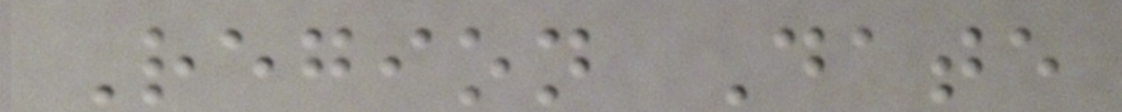Region Date
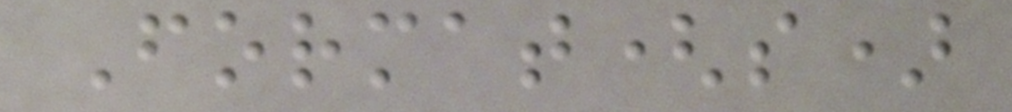Format(s)
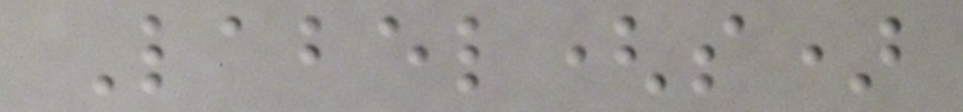Label(s)
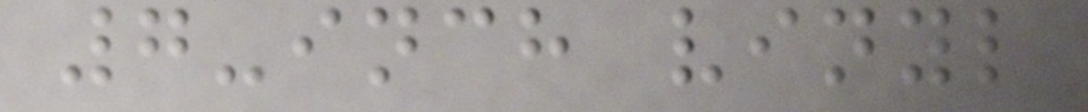7-inch vinyl
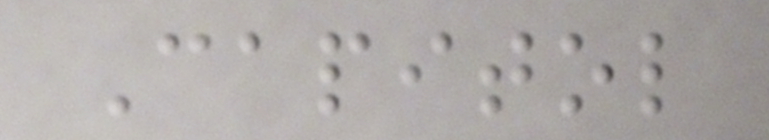Capitol
